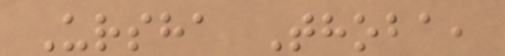Ursha Thoba,
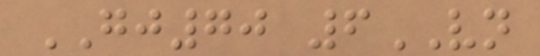GJ70 6VN
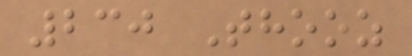230 Thooz
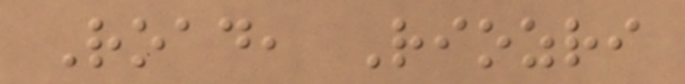Road, Riozri
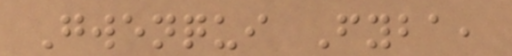Gwenqui Fyba,
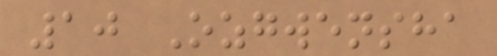10 Ozgwensha
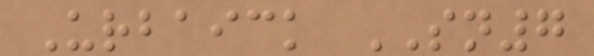Urbaick SN7
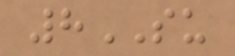8SU
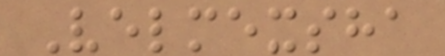Velmexsha
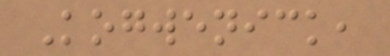Kogwenick,
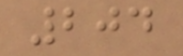204
